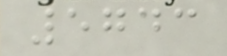5743
